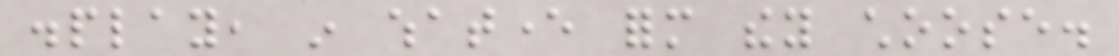display, in whatever form they choose.
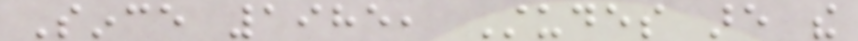Since 1985, Studes are the
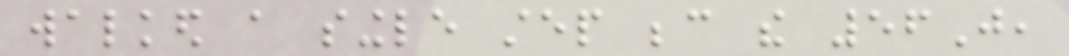walked a single step because the 56J,
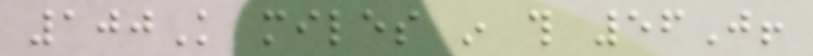100K miles in this 56J!
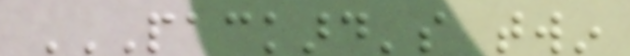PACKARD'S TWIN
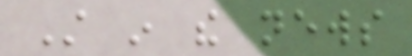Still in the news
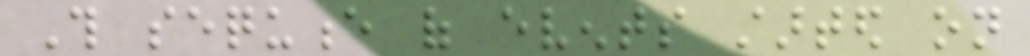This sequence of events started on
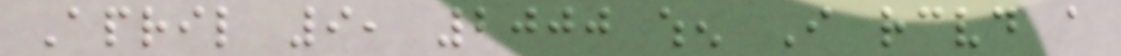April 9, 2000 when I received a
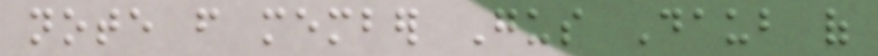note from member Gus Daub of
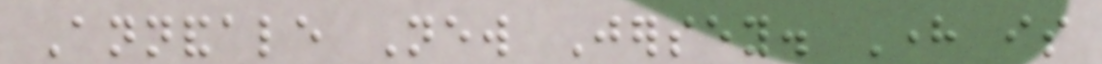Annandale New Jersey. Here is
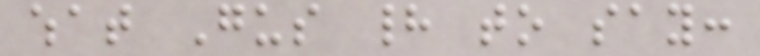what Gus had to say:
